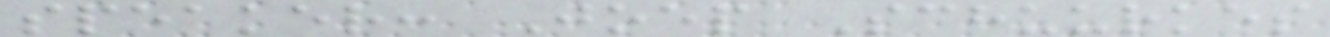speaker: Joep Schuurkes
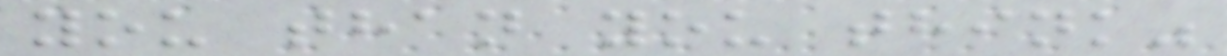you than you think"
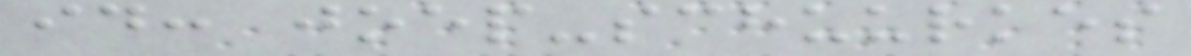id: joep-schuurkes
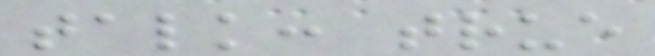talk: true
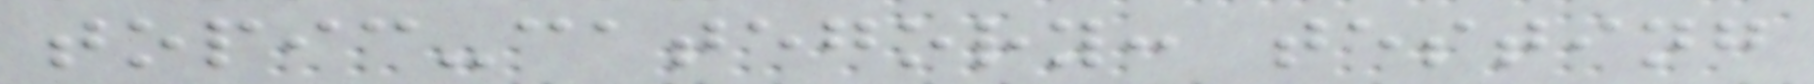topic-category: testing
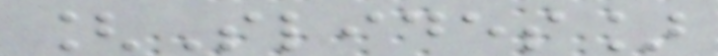[Slides]
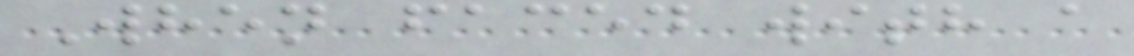When faced with a
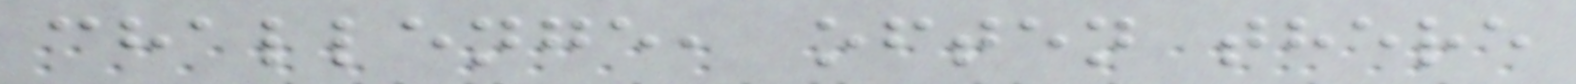challenge, often there
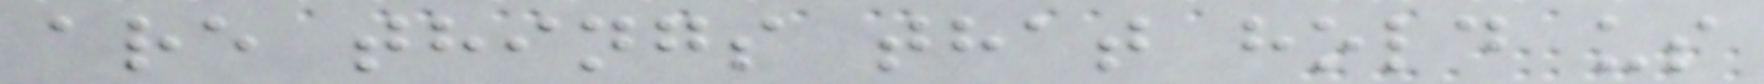are things that hold us
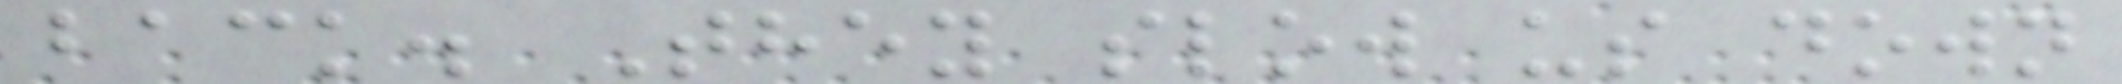back. They slow us down
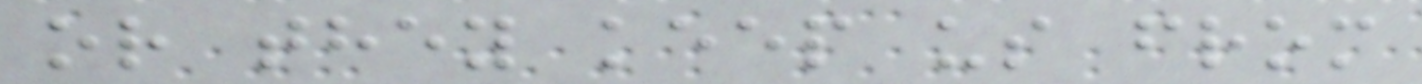or they keep us from
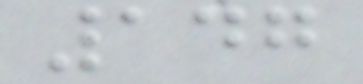147
